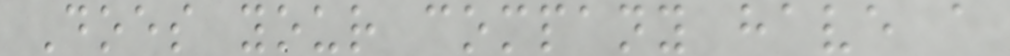Does your company have a
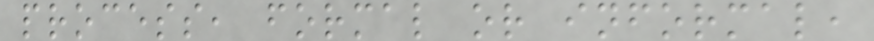process, formal or informal,
